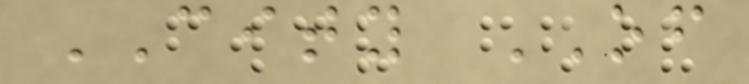CITY OF
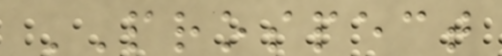PROSPECT
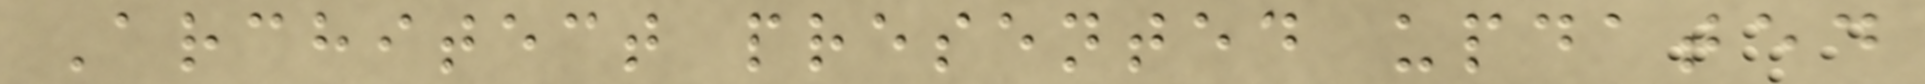Architect presented updated
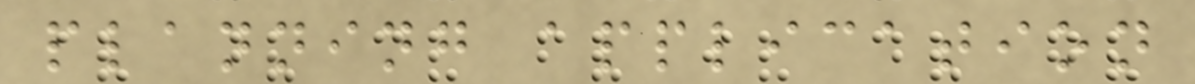planning application
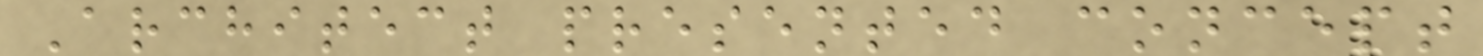Architect presented concept
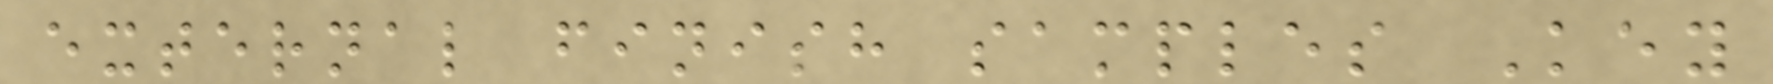external finish samples Key
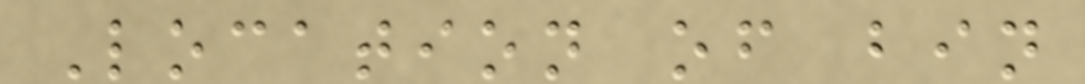Location of bin
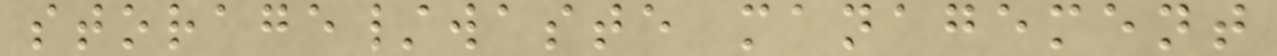storage/waste management
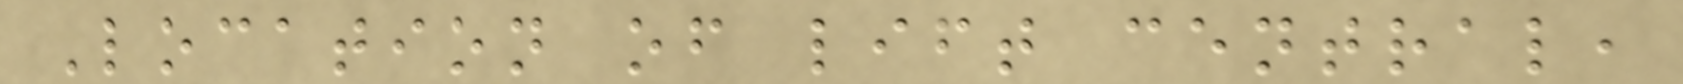Location of lift central,
